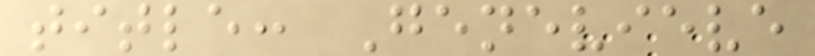title: Genevieve
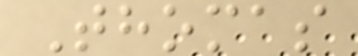Thomas
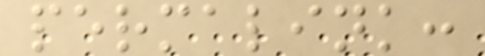permalink:
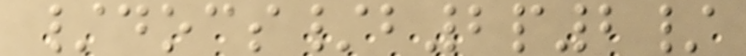/docs/b2p2/
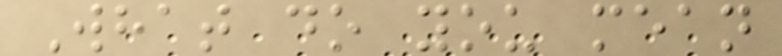What do you mean
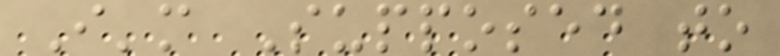I'm Supposed to
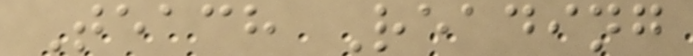Teach Reading
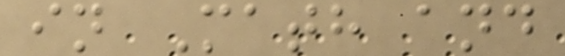in Math and
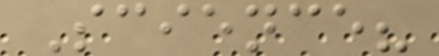Science?
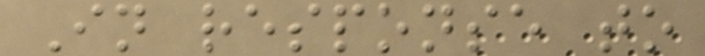In response to
